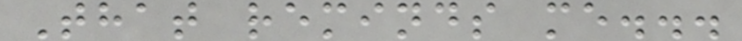That reminds me...
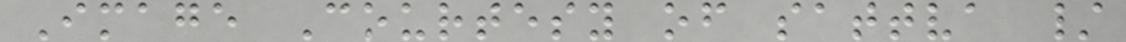Image Courtesy of sattva /
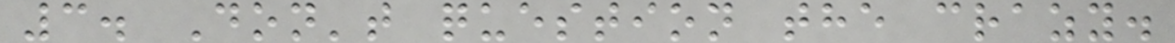3. Don't question the crazy.
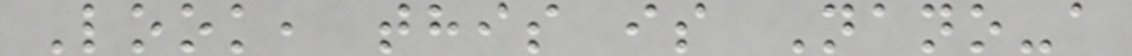Look, this is Nano-a
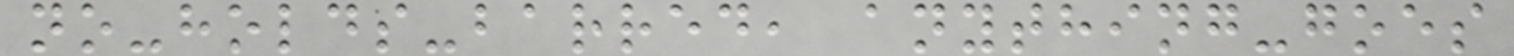no-holds-barred, anything-goes
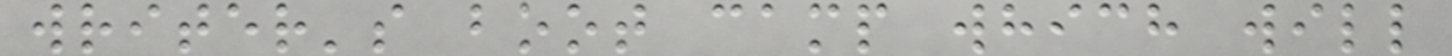writer's boot camp which will
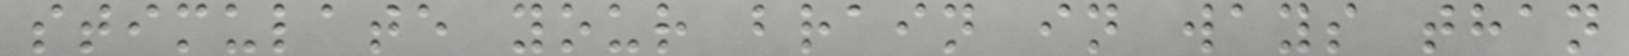stimulate your brain in ways than
